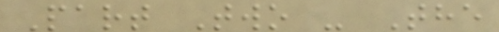Part Two - The
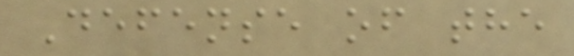Defense of the
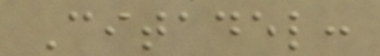Citadel:
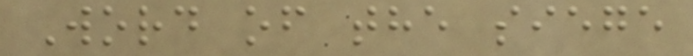Word of the siege
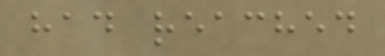had reached
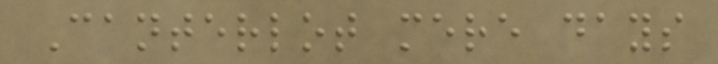Canterlot mere days
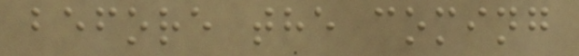before the coming
